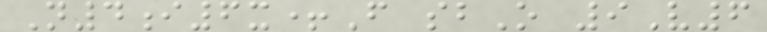N4i6x+F sbO 9V6
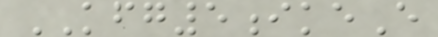KFG5ikeE
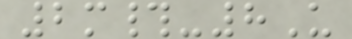2m#-8U
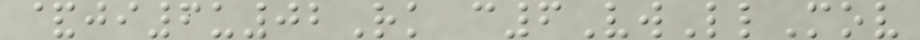&ji6u02Rk c6VwLlMov
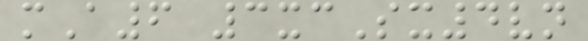mA6 3xcSx4vn
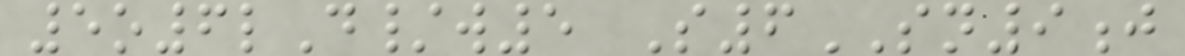5o6lD/w5 S6SN9j
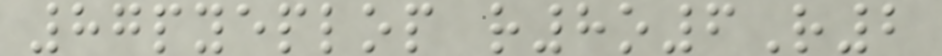87pyeplop r8o6R2
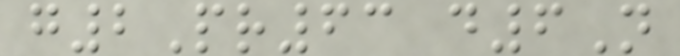g2Pr63 d6N
